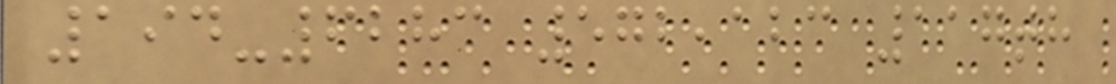194-6283 572,123 117th
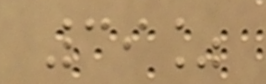39%
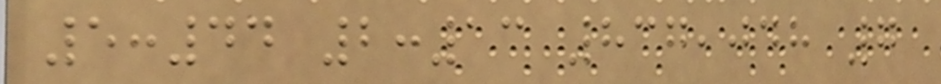5:44 2:13 837,048 7
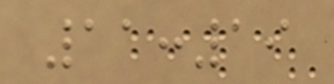11:19
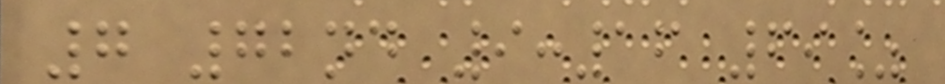7 72nd 9:16 69%
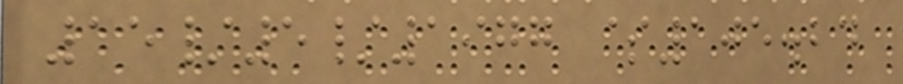15/5/1977 $105.24
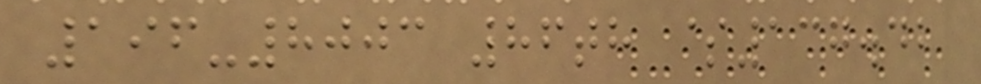196-8003 86th $137.42
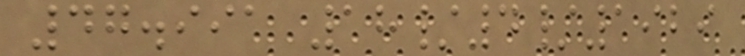47.991 18/4/1929
